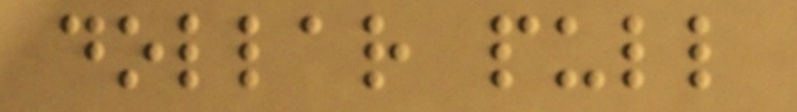dollar pull
